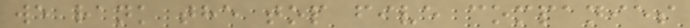we rank the top five companies
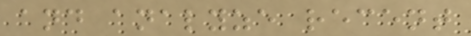and analyze recent
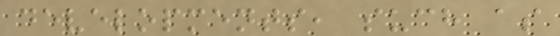developments, such as
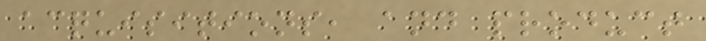acquisitions, and product
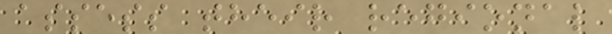assess their regional
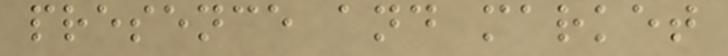presence and market
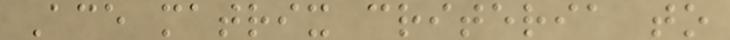Ace matrix criteria to
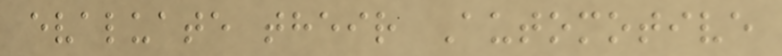evaluate their Automotive
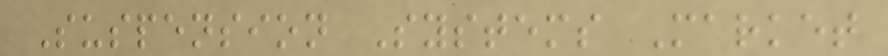Suspension Systems Market
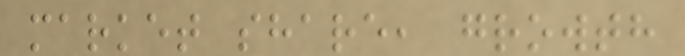market share, growth
